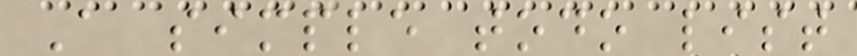A simple todo list
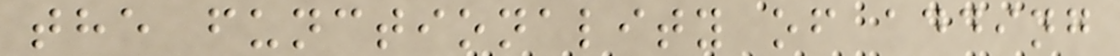the functionality of adding
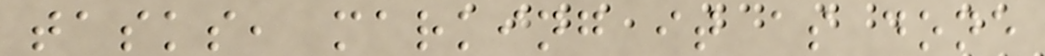tasks, marking it as done
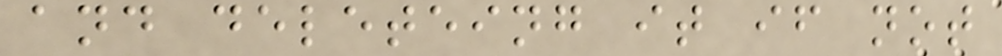and deleteing it if not
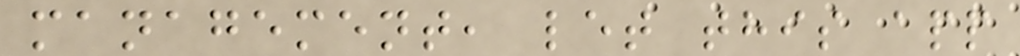management, let this app
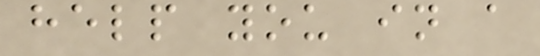help you in a
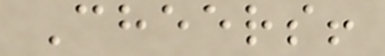Cheers!
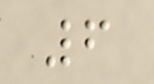6
